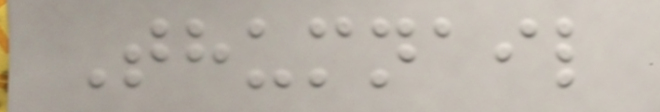Thumnail
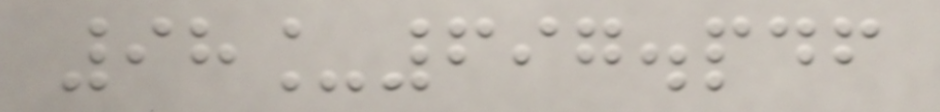98_697.pdf
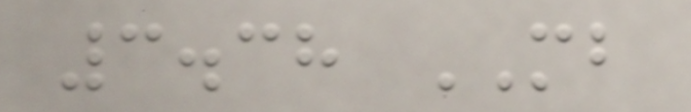3.38 MB
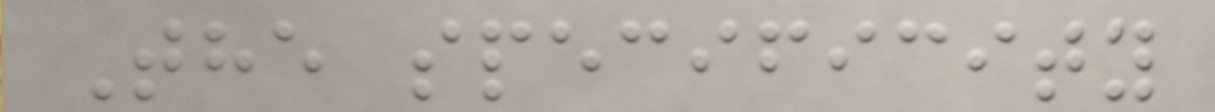The specificity
